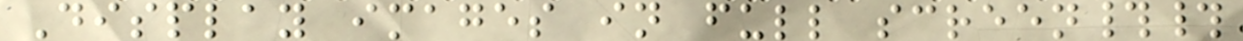Display images in full screen##
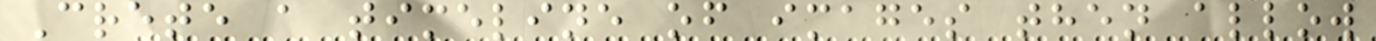Crete a timeline of images then allow
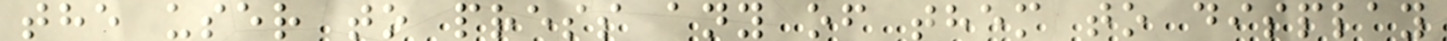the user to press any of them to display
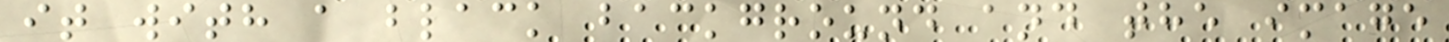it with a black background and the image
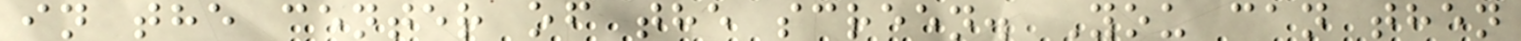in the center of the screen. You can then
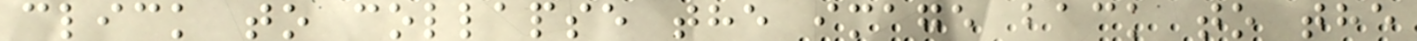click to collapse the image back to the
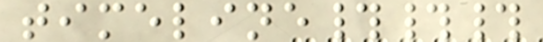timeline###
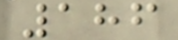186
